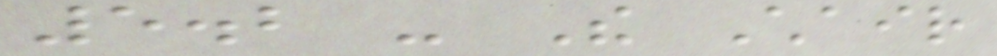5.2 - The Chair
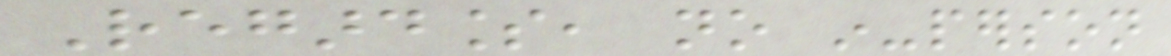Regardless, no in-person
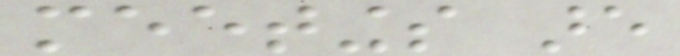meetings are
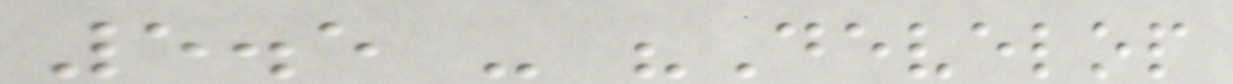5.5 - "Develop
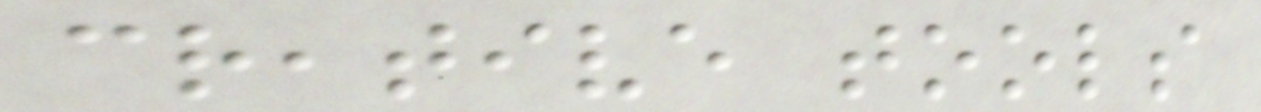creative tools
